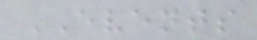EVENTS
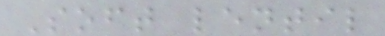Soft lentil
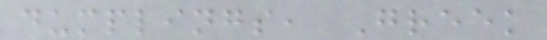dumplings, Greek
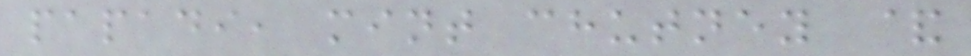papadi, mint chutney &
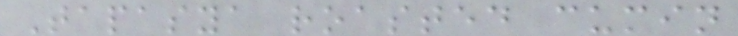Tapasya roasted cumin
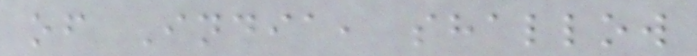of India, shallow
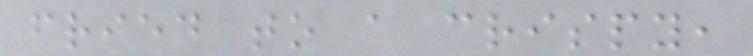fried to a crispy,
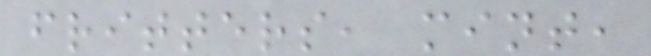fritters, mint,
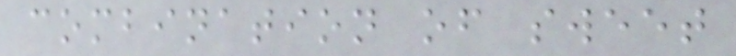combination of sweet
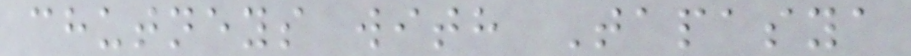chutneys with Tapasya
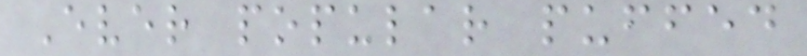Ever popular puffed
